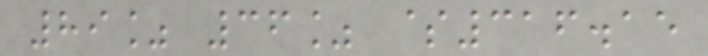89% 36% $316.15
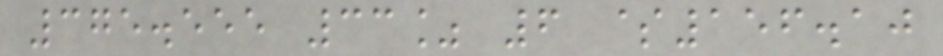375.555 33% 6 $156.10
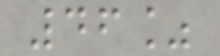46%
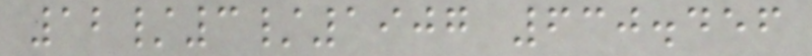12/3/1907 630.456
